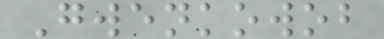Gwenkowob
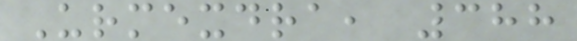Urmexdra, 388
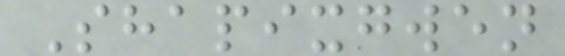Shapixgwen
